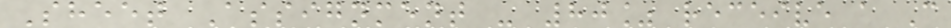Sheet Assignment - 80% receive a C
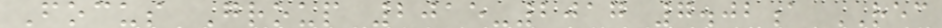Focus Group 2015-2017 7.02a REC
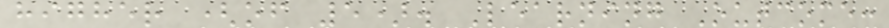higher (of 5). Learning Outcome:
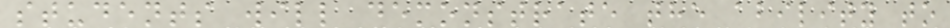students will demonstrate the ability to
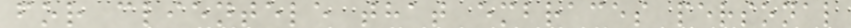for clientele that embraces personal
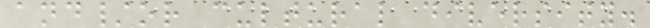and/or cultural diversity.
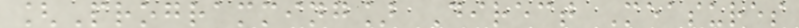[Programming] Direct Measures
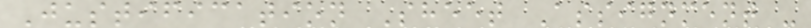Justification Sheet Assignment -
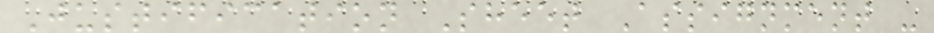Justification Sheet Assignment -
